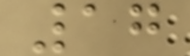17
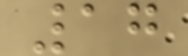17
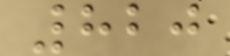820
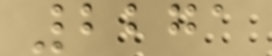2271
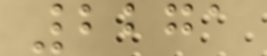2271
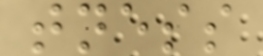tness
